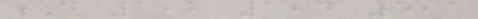D 1,2 1,4 5,1
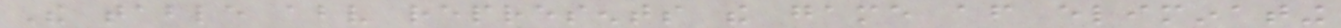The table above represents the game after eliminating
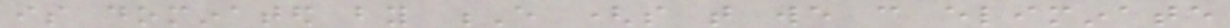is dominated by E (so that we can eliminate
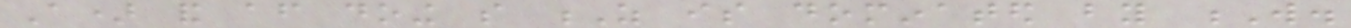A) and after doing so Z is dominated by W.
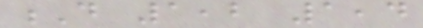D 1,2 1,4
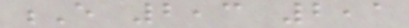E 2,3 2,1
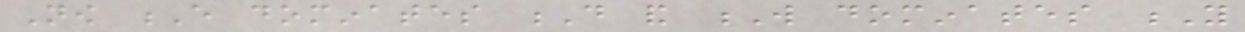Now E dominates D and W dominates Y
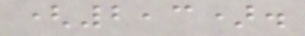(2,3).
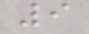9
